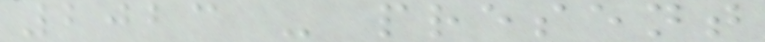2023 - present
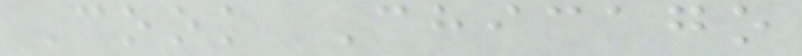Cook Chicago
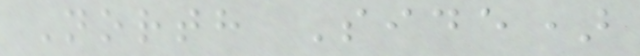North Side)
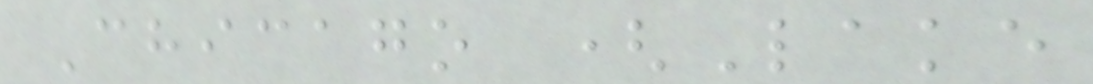Chicago (Lake
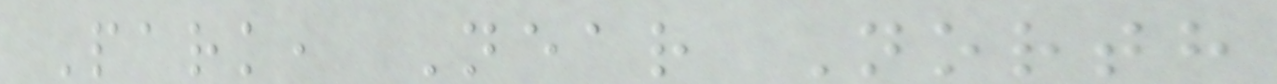Park, Near North
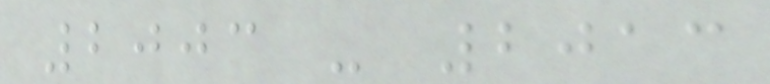2003 - 2013
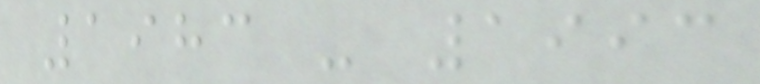1983 - 1993
